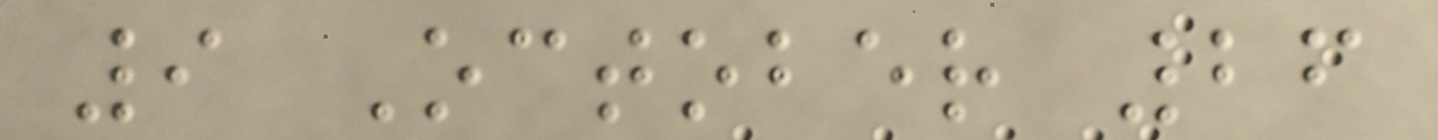9 October 26
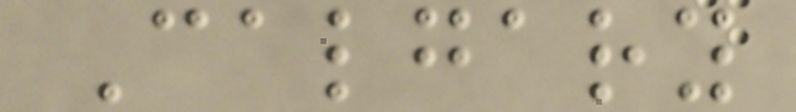Calgary
